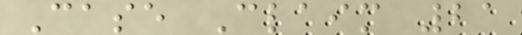Case Claim 21
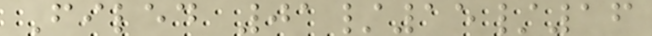Filed 01/15/16
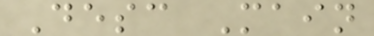Desc Main
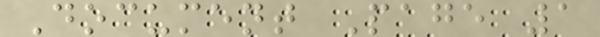Document Page 1
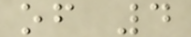of 4
